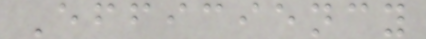Efficiency
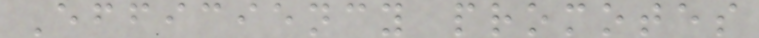Efficiency promotes
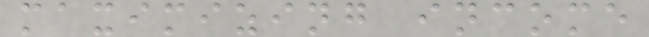maximizing income
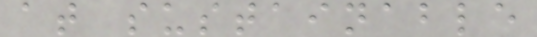at sustainable
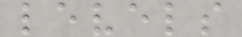levels
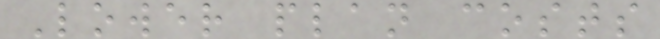Lower plan costs
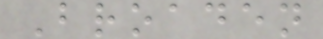Broaden
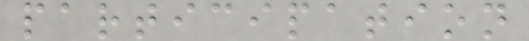participation
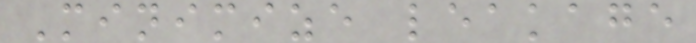Minimize leakage
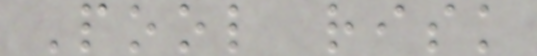Pool risk
